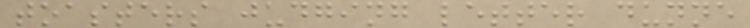toasters judging letter dunne
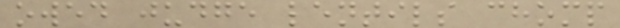owed judge lentils chomp
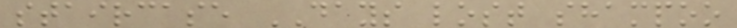staircase DAYS lost shampoo
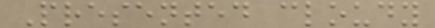Presented cloudy
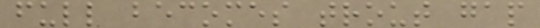full becomes trout gap
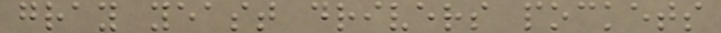gray yeast drivers pockets
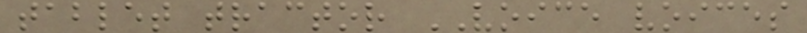tablet tractor VOICE voices
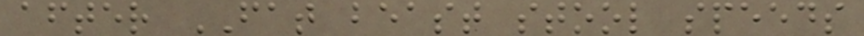after FAT beast stool speeds
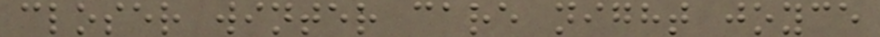closer winter care night joyce
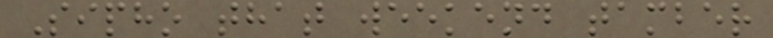Sipho that weekend tamber
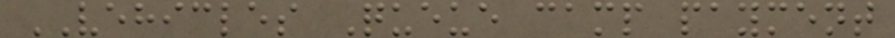VEHICLES Queue camp payment
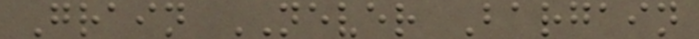Grain NEVER Bargain
